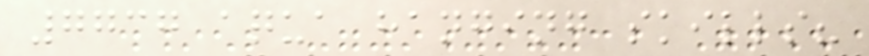7737 aqua hanging skills?
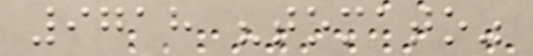9718 "tomato"
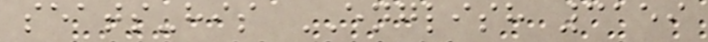seats-his ENGLISH 3159
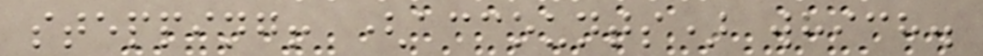stepping! (accounts) which.
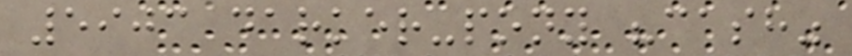5903 darker-pony "cash"
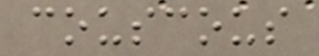couscous
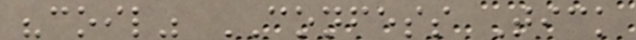"coil" CONFESS Tick
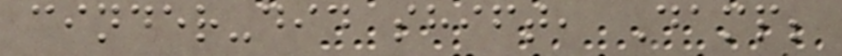cinder-did shift, Damp;
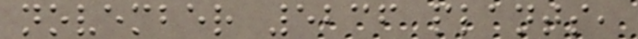november 5236 plants,
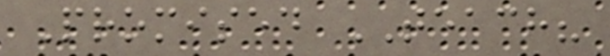Promised TEACH?
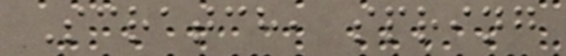Scratch, spring
